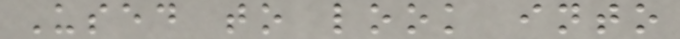Used to look into
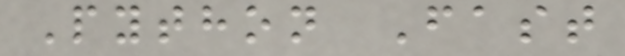Python Fast
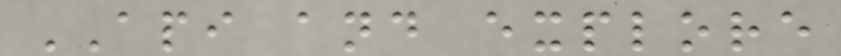API and explore
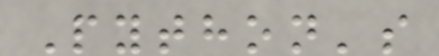Python's
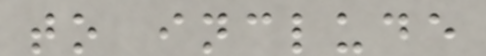to include
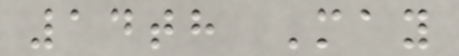14th May
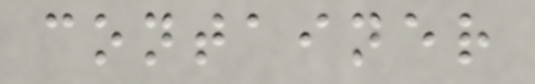container
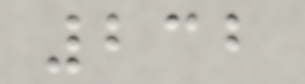232
